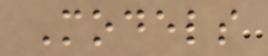Models
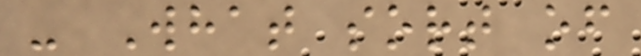- What sort of
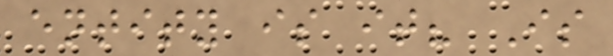entity is it? Is
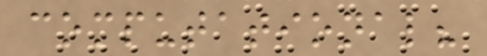computational?
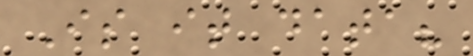Is it data?
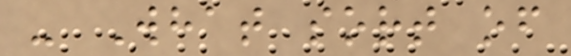- What sort of
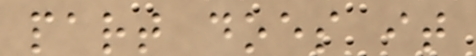part does it
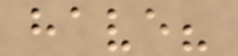have?
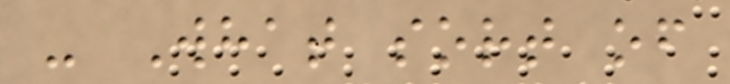- What sort of
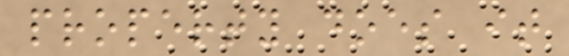property does it
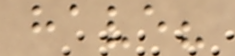have?
